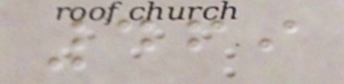469
